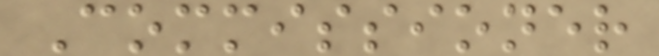Commissioner
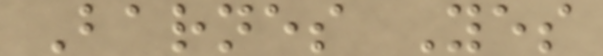Barnes Yes
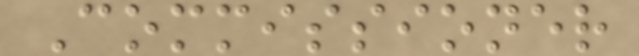Commissioner
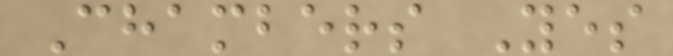Chambers Yes
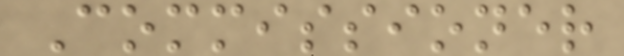Commissioner
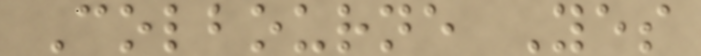Colbourne Yes
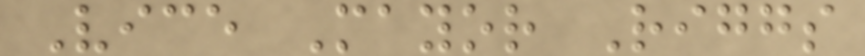Vice Mayor Riggs
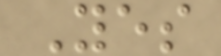Yes
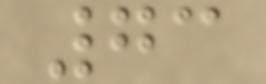73
